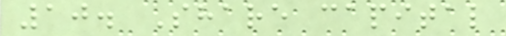10. Share capital
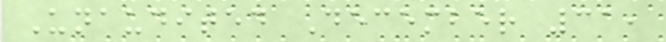Unaudited December 31,
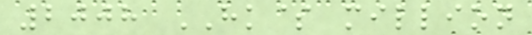2008 HK$ million
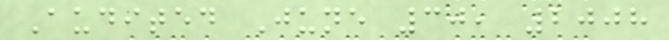Audited June 30, 2008
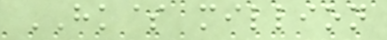HK$ million
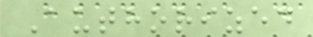Authorized
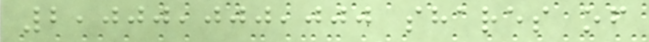2,000,000,000 shares of
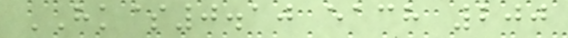HK$0.10 each 200
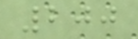200
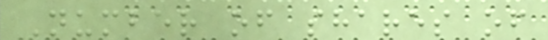Number of shares of
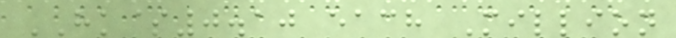HK$0.10 each Million
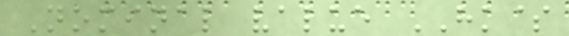Nominal value HK$
